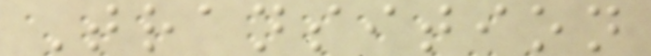Transition
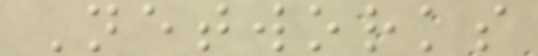Networks
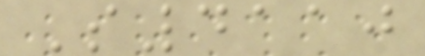S4110
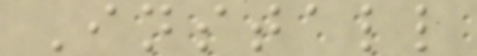Install
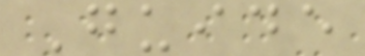Guide
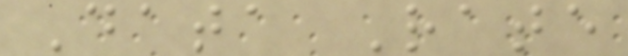Data Rate
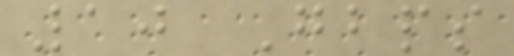10 Gbps
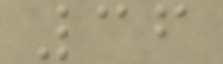36
